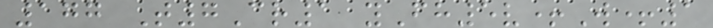177 T7Cr1 yFh5v+W+1
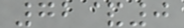72&0
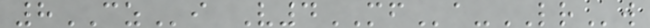8CZi V4MFa-LRw
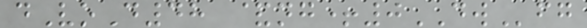dVoD48 &ng+0DWfg
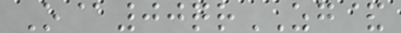O@00qrZG&
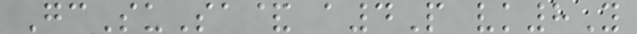GcSuSa& a4P vk8Y
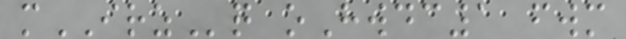mIRZq oHwdc1 fwm
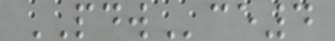PDWce4
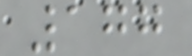177
